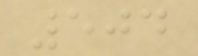504
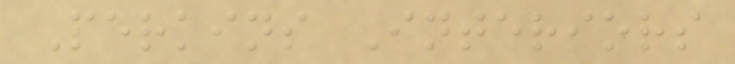Perkins Interiors
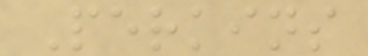Perkins
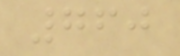760
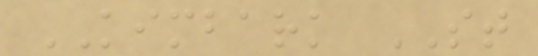KIMBARK ST
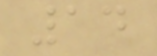14
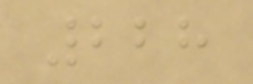228
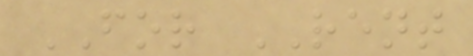FOR RENT
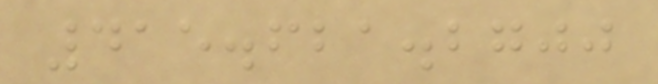415.621.2700
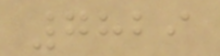7829
